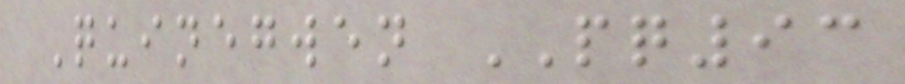Quinegwen PQ93
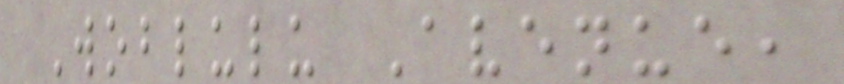Woblulu Avenue,
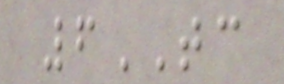6TC
